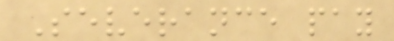Severance pay
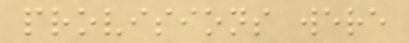provisions were
